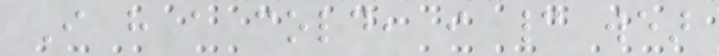I have a cold, i cannot wear
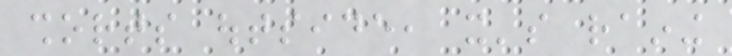shorts outside, it's raining
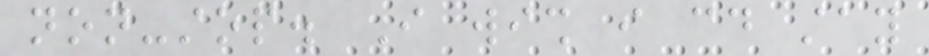non-stop. I wish i could stay
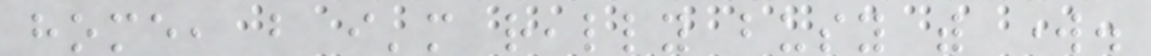home, but i'm really busy with work.
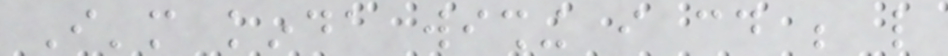I'm kinda wishing i could be like
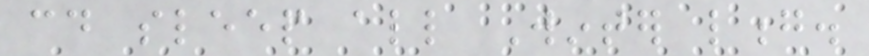could sleep all Winter long.
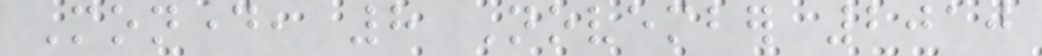Monday, 8 November 2010
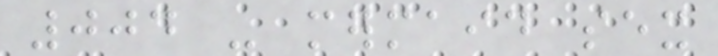004 - mermaid sex
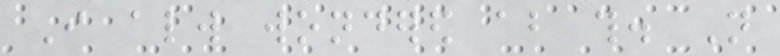I always wondered about this. Not
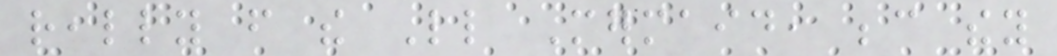really from the Little Mermaid, because they
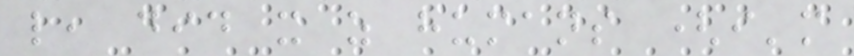like, did it as humans (i'm
